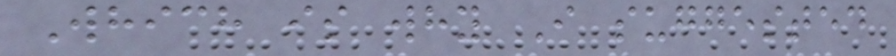Which is why I suggested
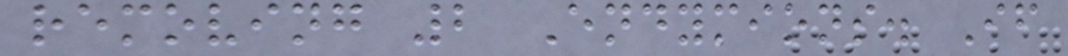removing 2 Endymions. If
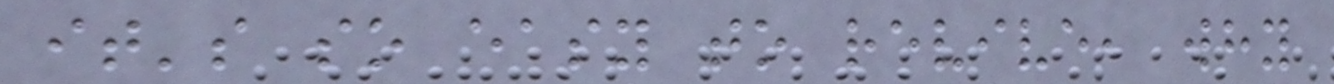it's so easy to revive, why
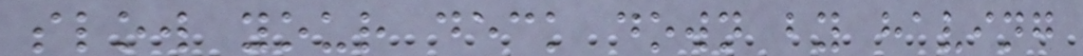slow your deck down by having
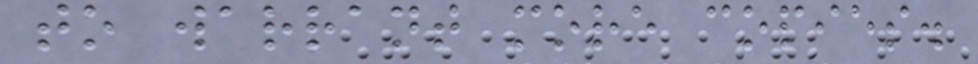to warrant more copies.
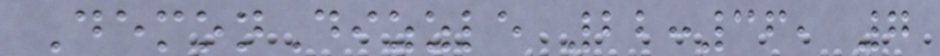DemonDizzle 22:36, 7
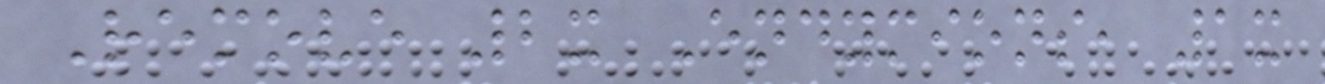Remove 2x Endymions, 1x
